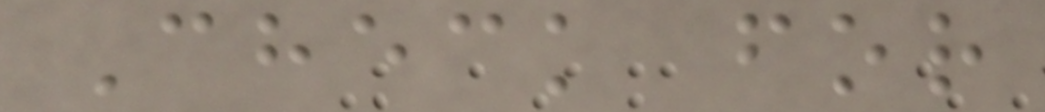Check for
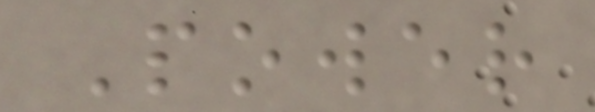Power
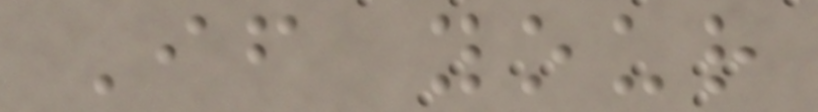If your
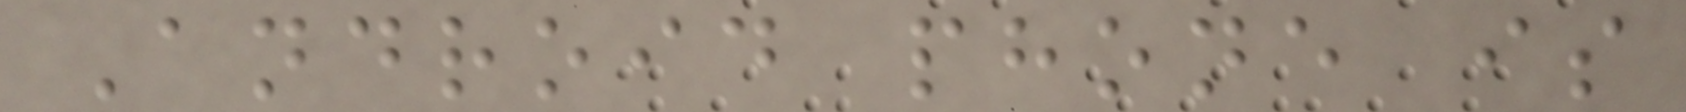Android phone is
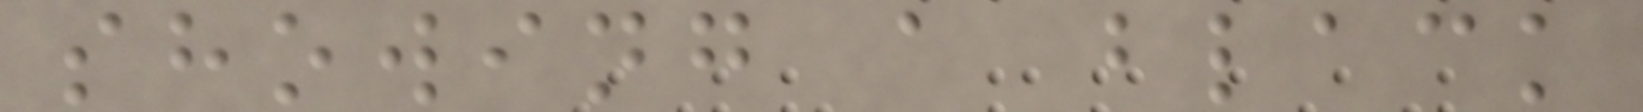showing a black
